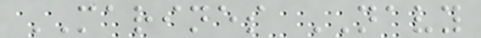MARINES NAVY
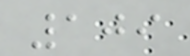109
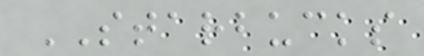STARBUCKS
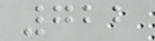722
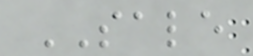SALE
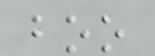boo
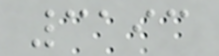3193
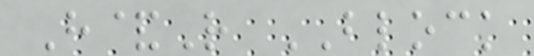H&R BLOCK
